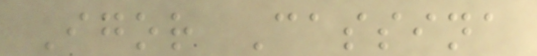Igor Cassina
